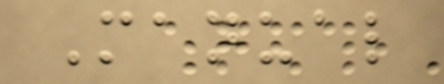Manual
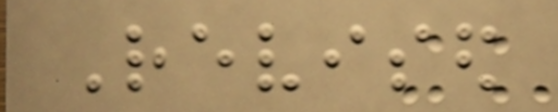Revised
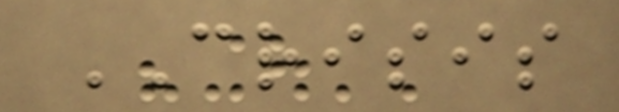CRISIS
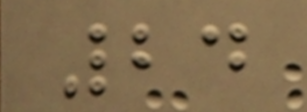24
